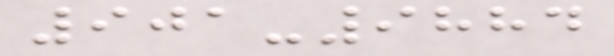901-9884
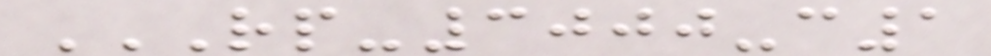RP-3000-C1
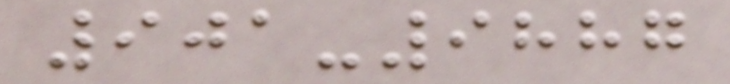901-9887
